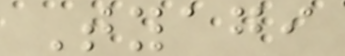Tyagi
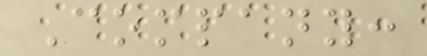Company:
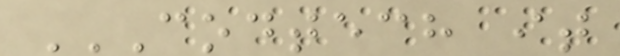CODTECH IT
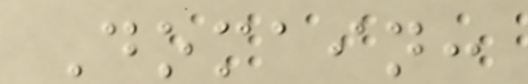Domain:
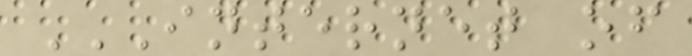INTERNET OF
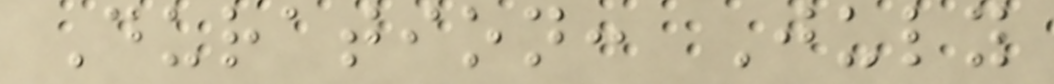Duration: July
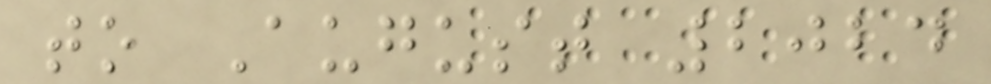to August 2024
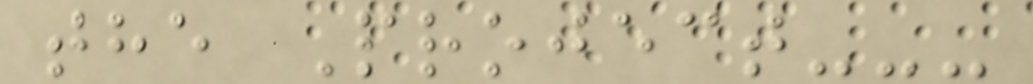the Project---
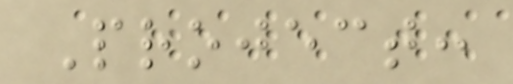Project:
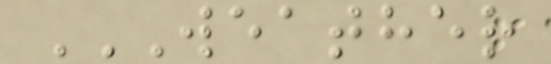WEATHER
